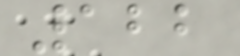122
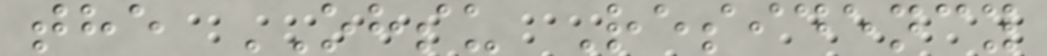the OHSU Residency
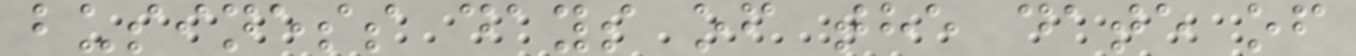business days of the date of
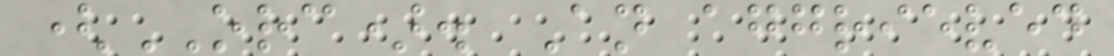(ORC). An aggrieved
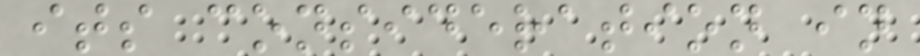its consideration in
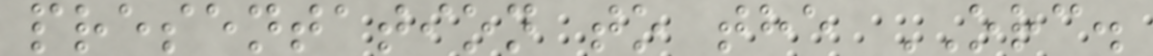presentation to the ORC.
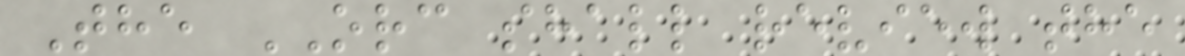The ORC shall review the
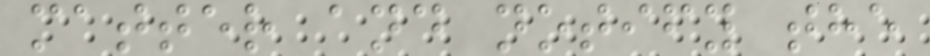matter and notify the
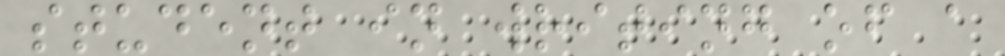student in writing of a
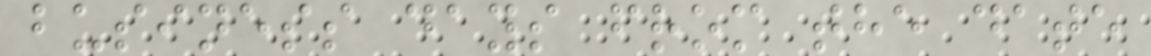business days from the date
